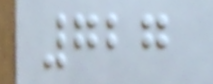727
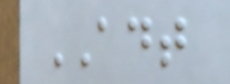ADT
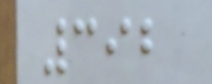392
